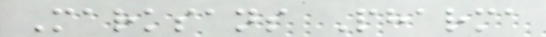Marksans Pharma
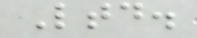Ltd.
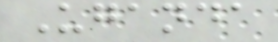Uganda
